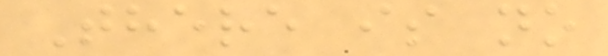There is no
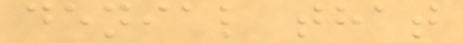denial that
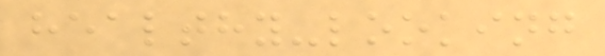healthy-looking
